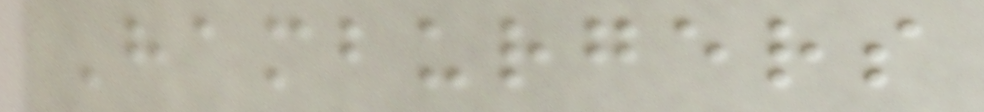Hamburgers
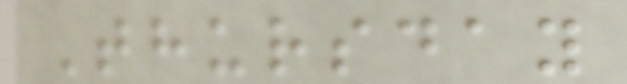Thursday
